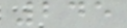245
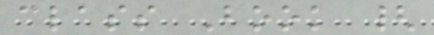class Book {
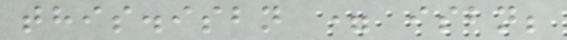this.isbn = isbn;
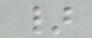}
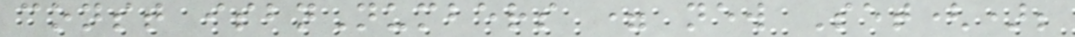const isbnNumbers = new Set();
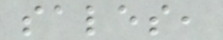sales,
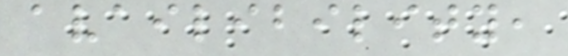availibility,
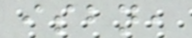isbn,
